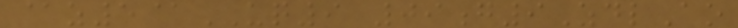@z5@UQ9 09g9ZdlAo
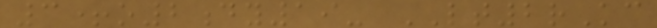3+o2dy19- LT2rKc
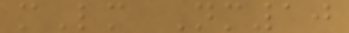mLm Nm10
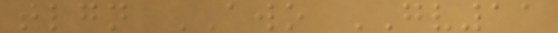tlgn AWO GV11
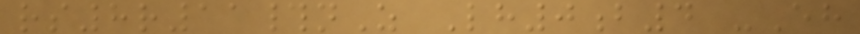rs8r11#nZ Lh0b4 -Eh
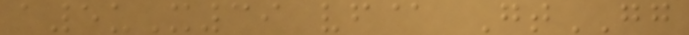a5uX39 vf@ GtGG
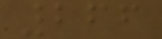266
